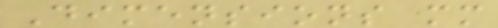Dimensions mm
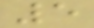5
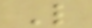L
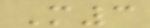M3
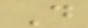D
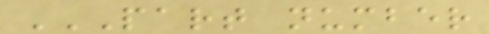PART NUMBER
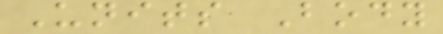Units Body
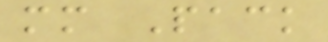mm Pack
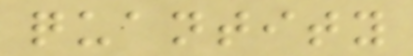quantity
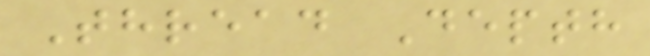Thread Depth
